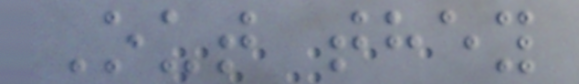Out they
